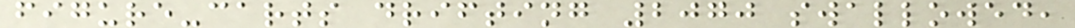figure-carts drifting 2070 swallowed,
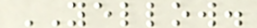YELLOW.
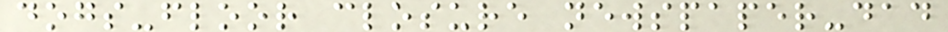dogs-floor closure newspaper-dad
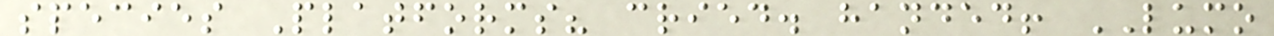species Platforms? cried. handed! LUMO
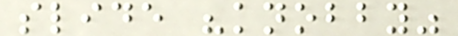slide "knobby"
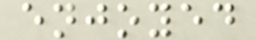enjoyed
